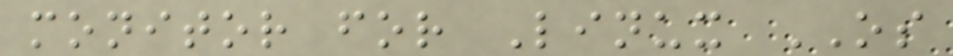monitor for Linux OS
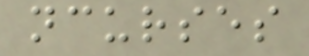ncurses
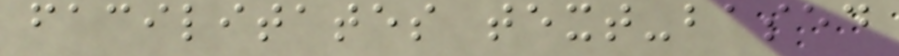facilitates text-based
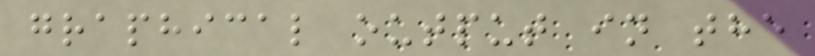graphical output in the
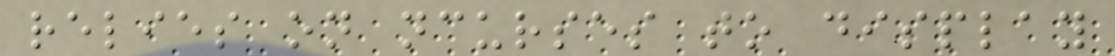relies on ncurses to display
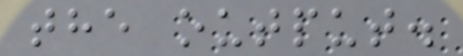the output.
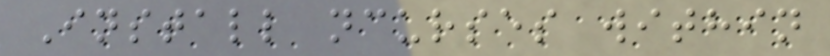Install ncurses within
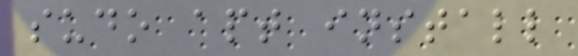sudo apt install
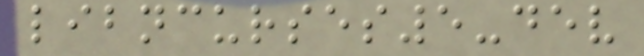libncurses5-dev
